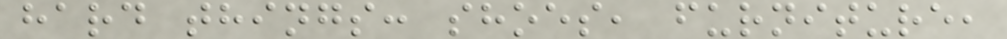hard things: shoes, furniture,
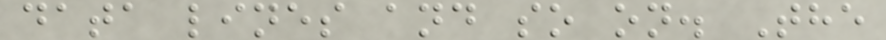data lines and so on. The
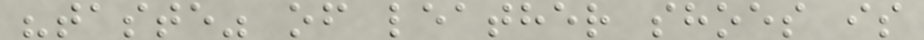"taste" of leather shoes is
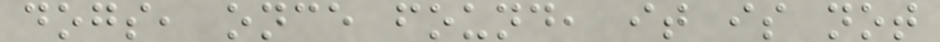dogs, once found, it is not
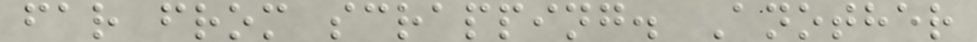far from scrapping. Another
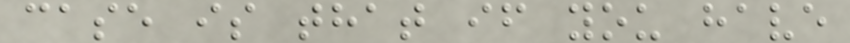case is that if you have
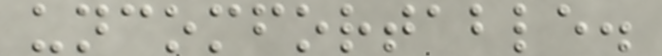uncomfortable.
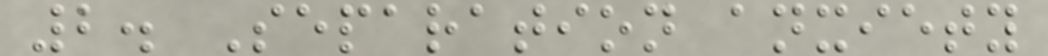2. Separation anxiety
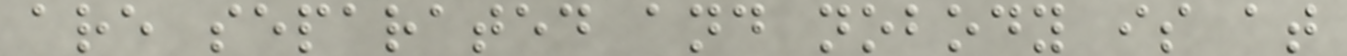are separated and nobody is at
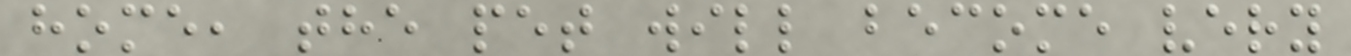home, the pet will become very
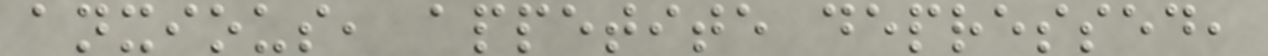anxious, appetite depressed,
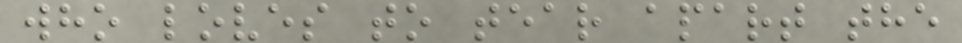who loves to tear apart the
